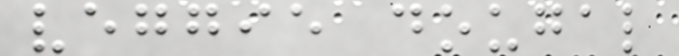veggie dougal
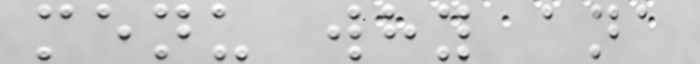menu why ana
